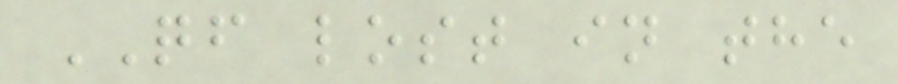QF lost in the
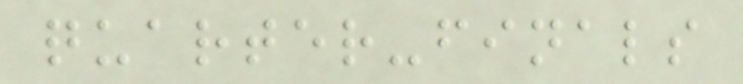quarter-finals
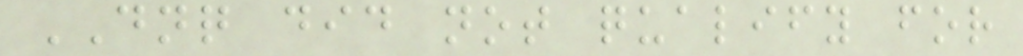DNQ did not qualify for
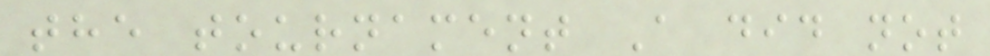the tournament A did not
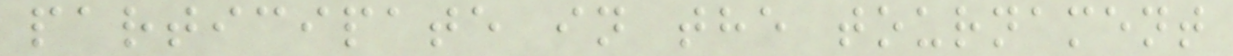participate in the tournament
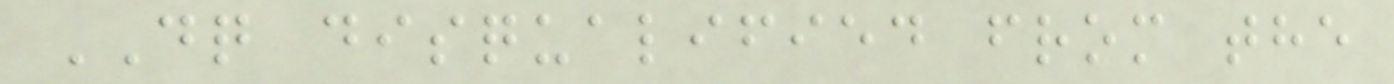DQ disqualified from the
